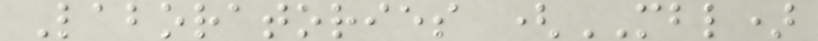Laboratories (MBL)
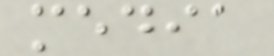media
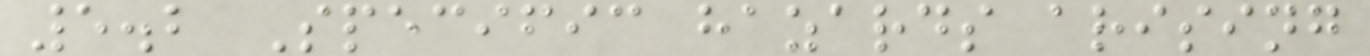5.2 Specific hazards arising
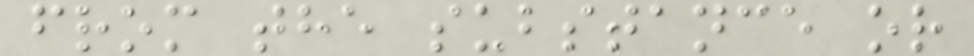from the substance or
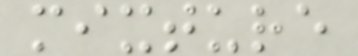mixture
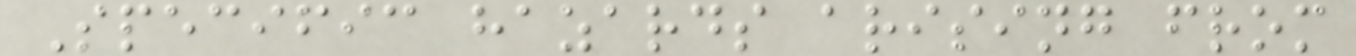Specific hazards arising from
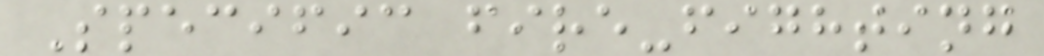Specific fire-fighting
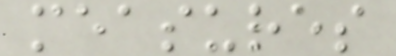measures
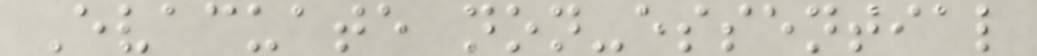Evacuate non-essential
